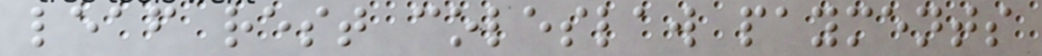leaf rest coleslaw payments
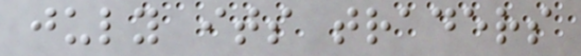july its traders
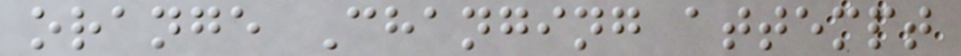orange Changing attempt
